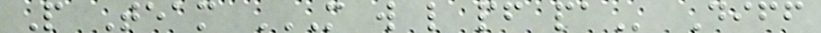P Team M W L PF PA Diff
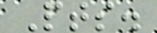Pts.
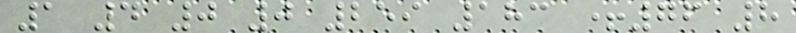1 4 0 0 259 183 +76 8
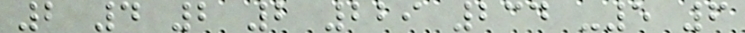2 4 2 2 229 234 -5 6
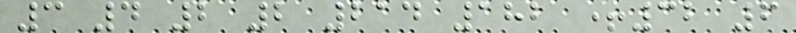3 4 2 2 214 182 +32 6
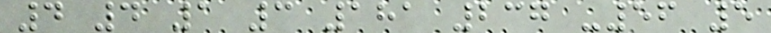4 4 1 3 181 237 -56 5
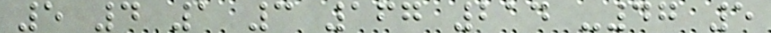5 4 1 3 167 214 -47 5
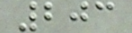203
